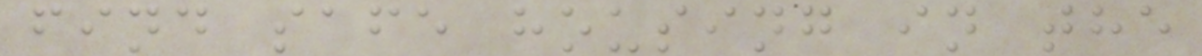find safe housing in the
